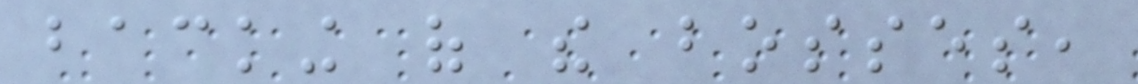backing of the bosses,
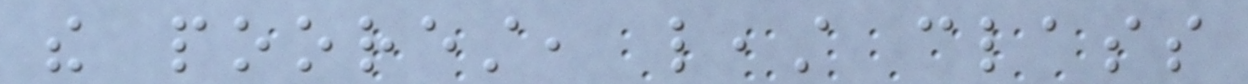the poorest, least class
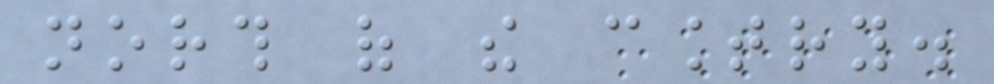north of the country.
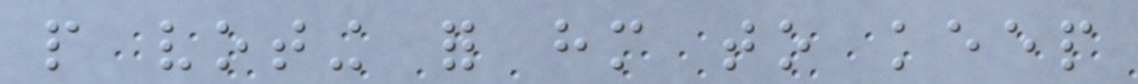people voting for him to keep
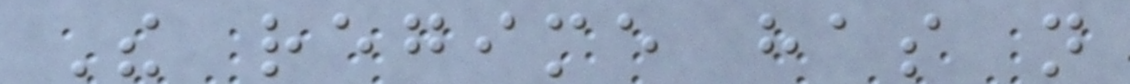The regime has not
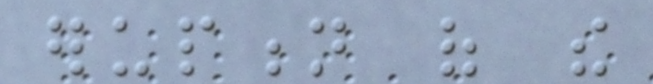eruption of the
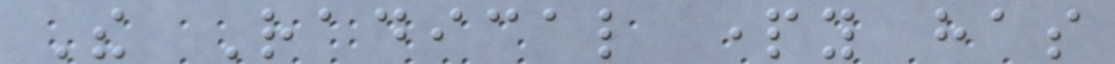The Radical party has
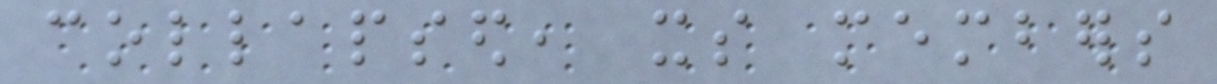collapsed, its members
